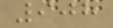908
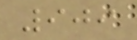909
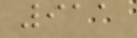911
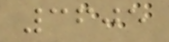3605
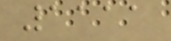1111
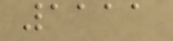1111
